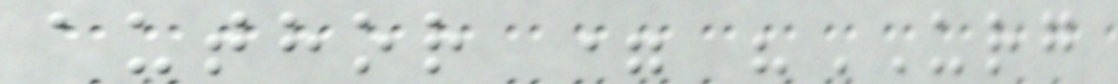author = "URG
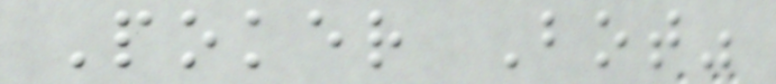Poker Bot"
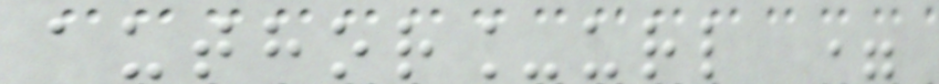author_url =
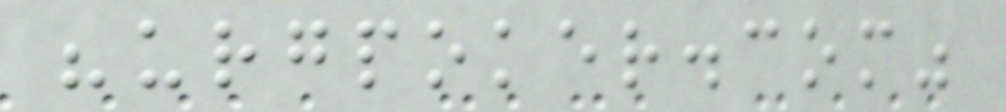"urgpoker.com"
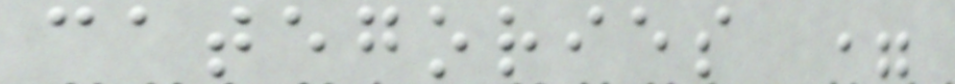categories =
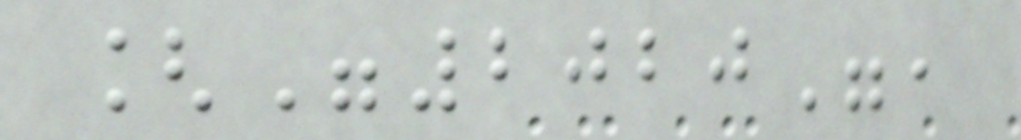["2020",
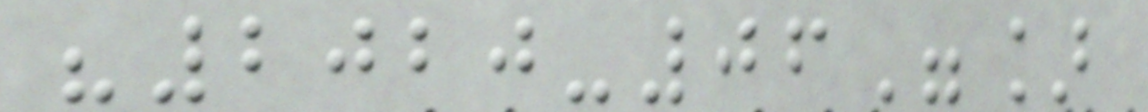"2020-06"]
